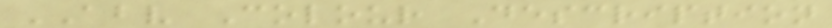ABV Colour Description
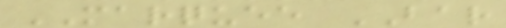MARQUEE BAR
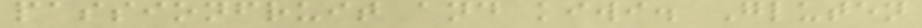passionfruit and kiwi. Gluten
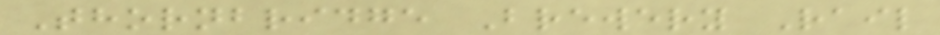Thornbridge Brewery Rail
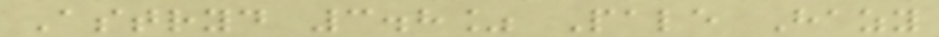Astryd 3.8% Pale Hazy
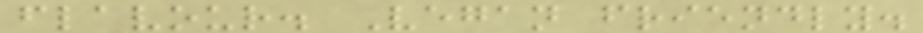flavour. Vegan friendly.
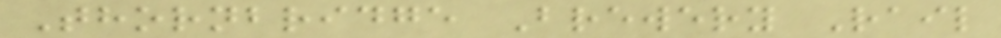Thornbridge Brewery Rail
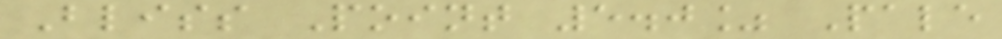Bliss Point 5.0% Pale
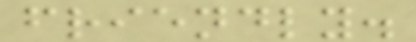friendly.
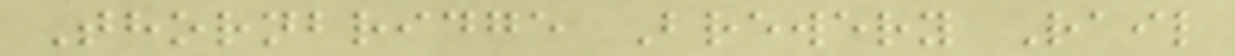Thornbridge Brewery Rail
